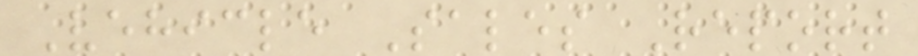Vehicle Sales Report
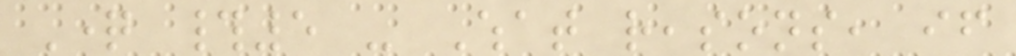Question #5 - What reasons, if
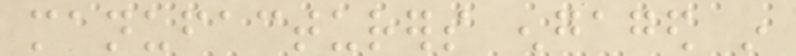manufacturers engaged in
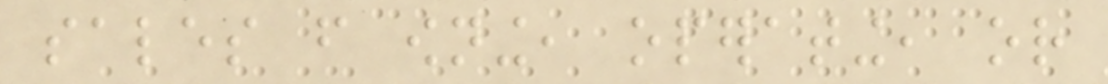sales from owning, operating, or
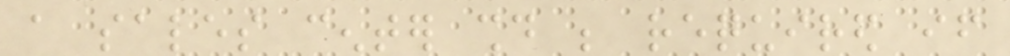a sales center should be required if
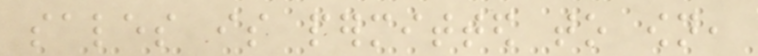sales is permitted to own,
